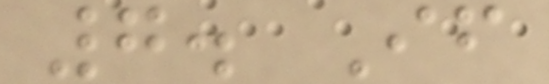7. If
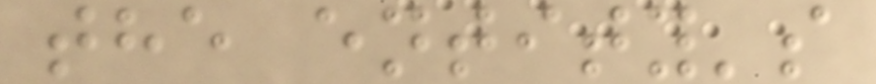the entity's
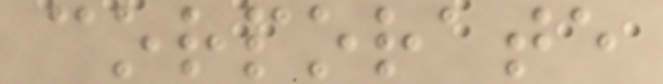corporate
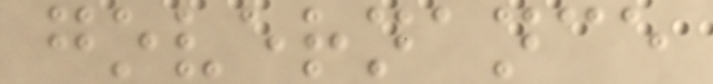governance
